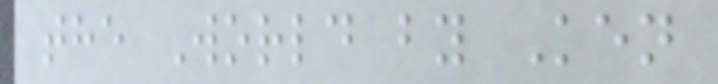the World by Ken
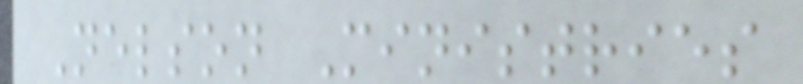Nelson Ministries
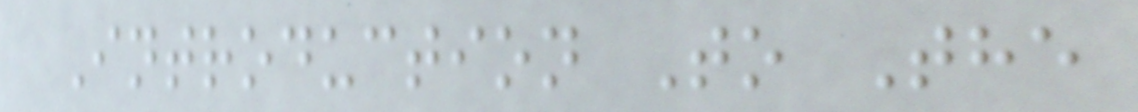Introduction To The
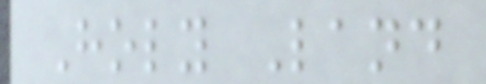Holy Land
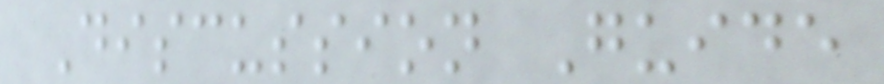Discussion Guide
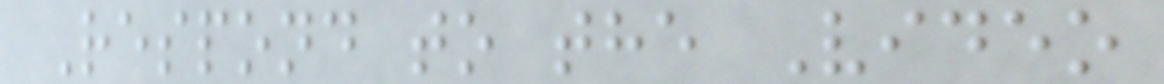Respond to the Video
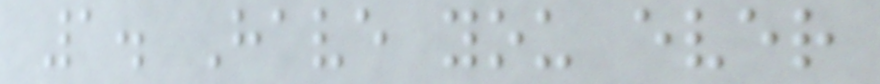1. Have you ever
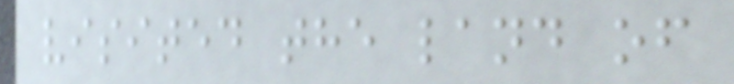visited the land of
